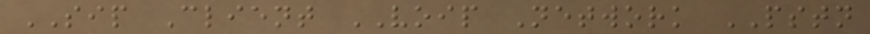SIP Client VOIP Network PSTN
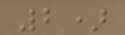2)
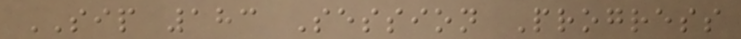SIP 183 Session Progress
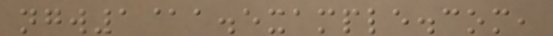ngw1@a.example.com,
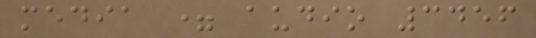media = audio 3456
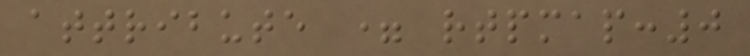attribute = rtpmap:0
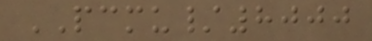PCMU/8000
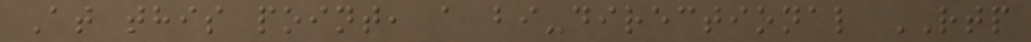At this point, a bi-directional RTP
